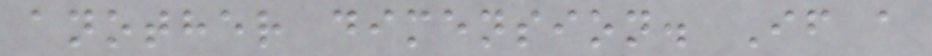another dimension. If a
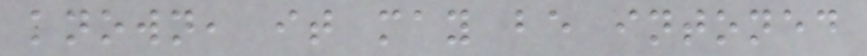known, it may be intoned
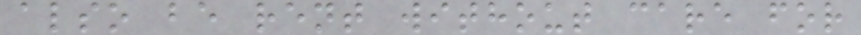also be rent without care for
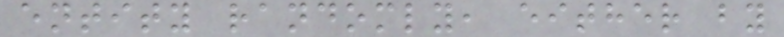entity randomly, either by
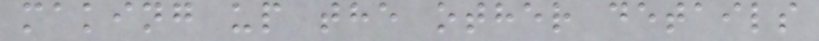making up the other details
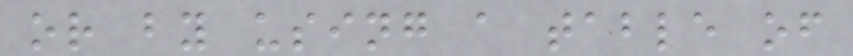or by using a table of
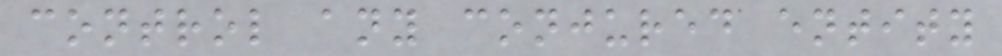control any conjured entity
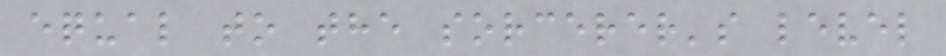equal to the sorcerer's level
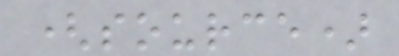(source)
